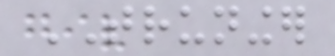TRUNINGER
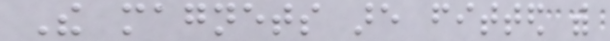The magnets are fitted with
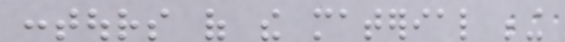contours of the material being
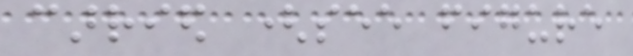carried (see figure
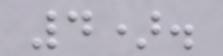4).
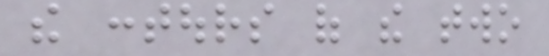the contours of the two
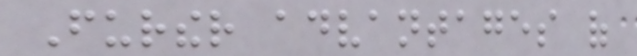Further advantages of
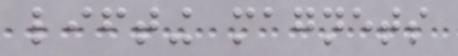lifting magnets
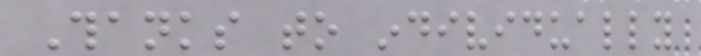Thanks to individually
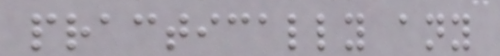practically any
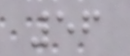56
